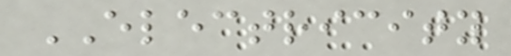ELECTRICITY
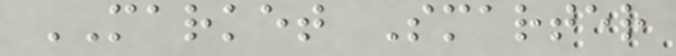MARKET Smarter
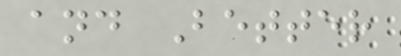and Better
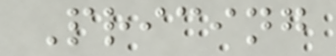Pricing
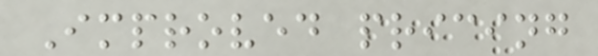Improved pricing
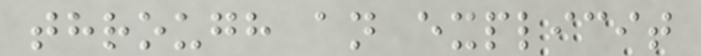through an explicit
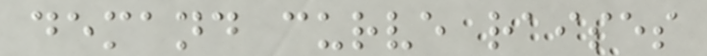demand curve raises
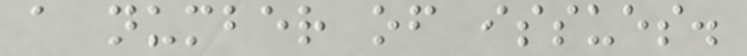a number of issues.
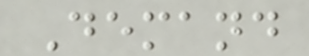Demand
